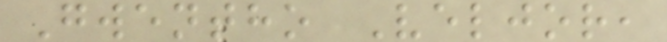Gwentho Veljor,
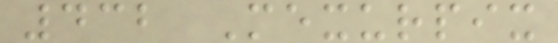432 Mexurpix
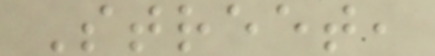Street,
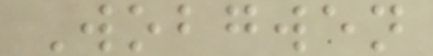Wobgwen
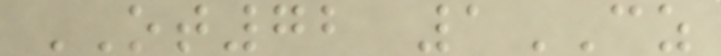OT72 1CZ
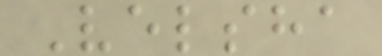Velsha
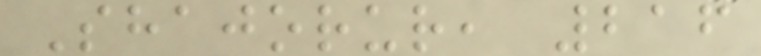Shajorur, 216
